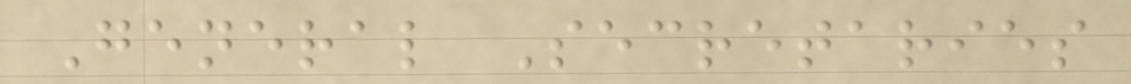General Secretaries
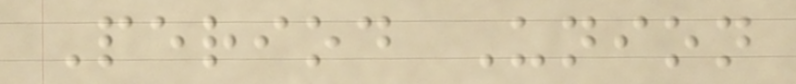Period Union
